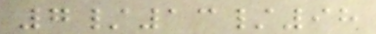7/13/98
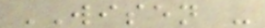WISEN -
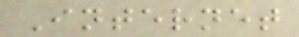Internet
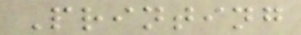Printing
